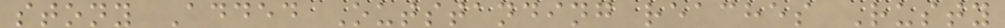stony Added Outstanding reaches Rusty
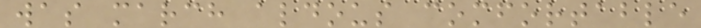was march aldous comfortable
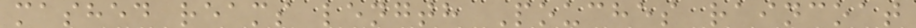mashed reams length Pouches raincoat
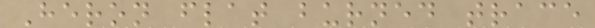Heron flat burned trace
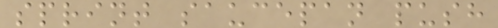sprint saucepan push
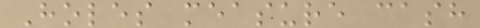Holes measure cash
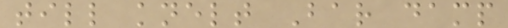till knelt Bar damp
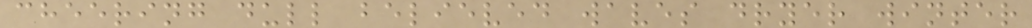cheering dull believed waves dryer winter
